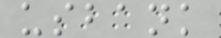usbank
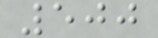500
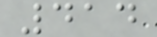414
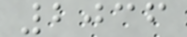2036
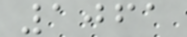1061
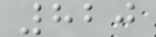820
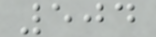504
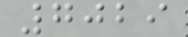7029
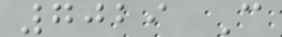7029 C
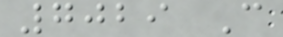7029 C
